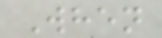When
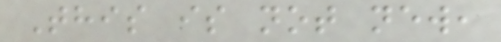This is not new,
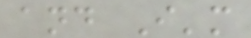and I'm
